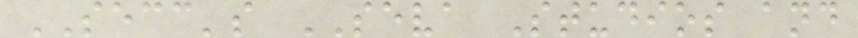SECC's SEVA Studios and
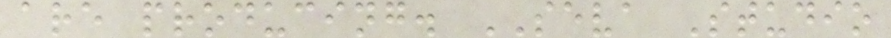are producing. SEVA Studio
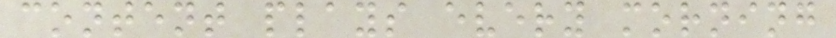content plays every morning
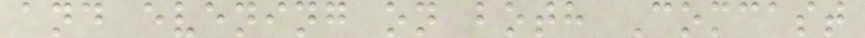and evening on both Comcast
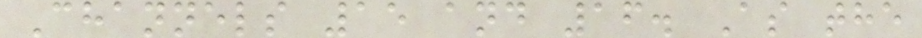Channels 15 and 16. As the
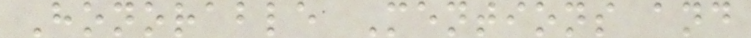Honorable Mentions and
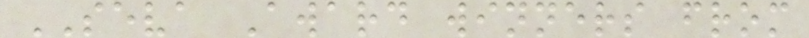SEVA Award winners from
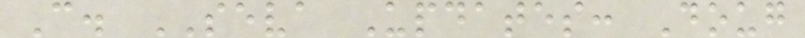C. SEVA Updates: Doug
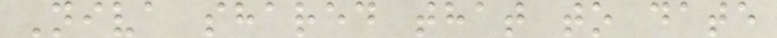Niva shared that to date
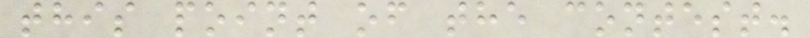this point of the contest.
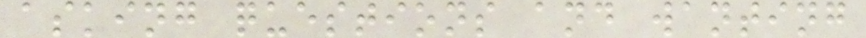asking questions and wanting
